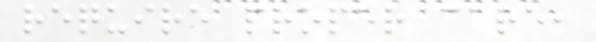require proper care,
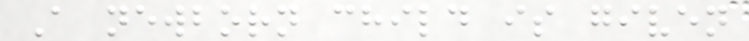A newborn child is given
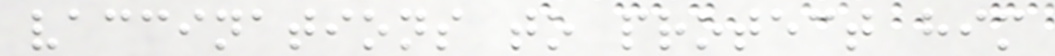vaccinations to protect him
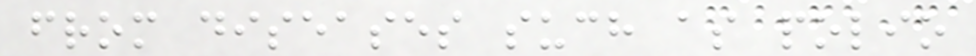from diseases such as polio
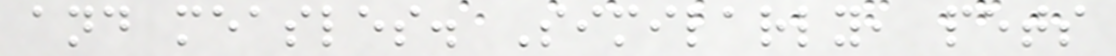and measles. Similarly, pets
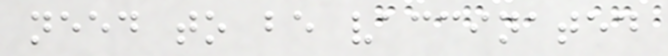need to be vaccinated
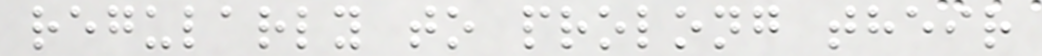regularly to prolong their
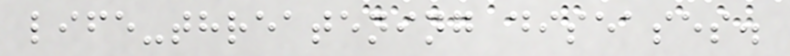life-threatening diseases.
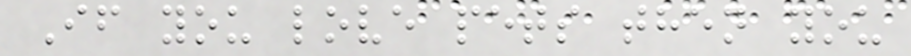If you love pets then you
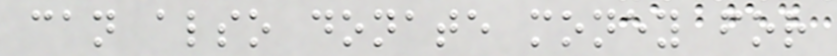can also donate money for
